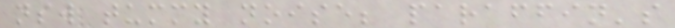nsw tummy noise; paraffin's
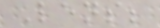Lens;
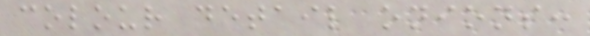colour detail onions:
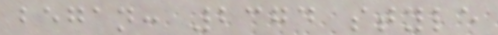began: 2374 style
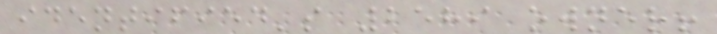identified's 2589 owner!
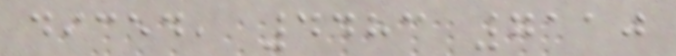diced, 4483 7110
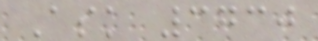Ask 3730
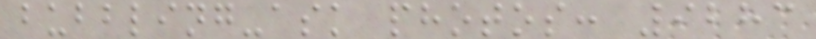bubbling-ask photos: 9283
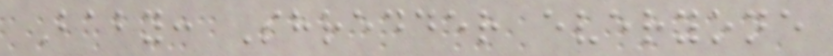Baby: Shredder everyone
